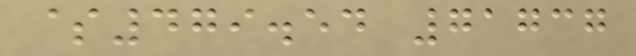$479.54 71737
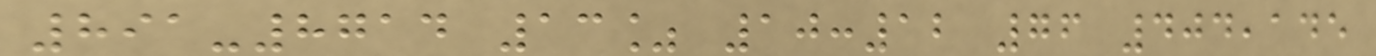891-8714 13% 10:12 76 404,145
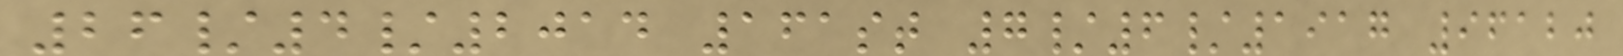26/4/2014 161st 7/6/1917 96120
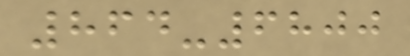864-6800
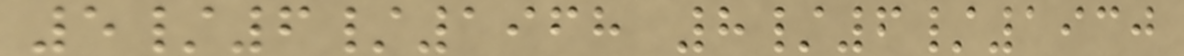5/6/1968 8/6/1930
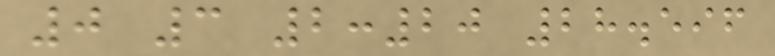0 3 2:20 28.596
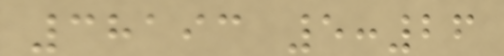38193 5:26
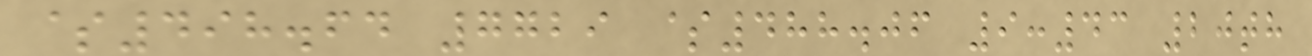$498.64 7729 $488.06 9:43 20th
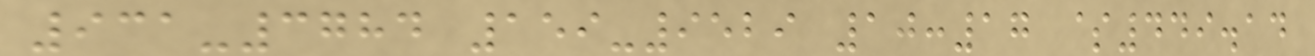931-3784 159-9529 10:17 $449.14
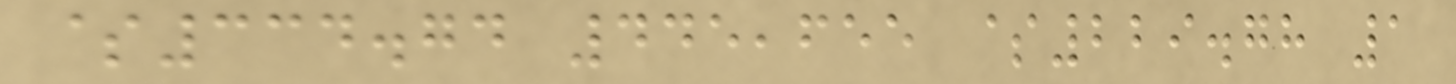$334.74 445,655 $229.78 1
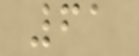61
